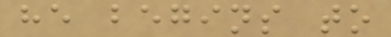he begins to
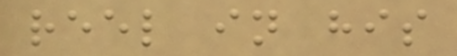reel in his
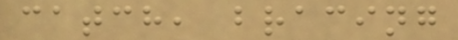catch, bracing
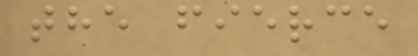the fierce
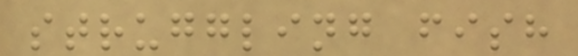struggling fish
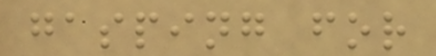gasping for
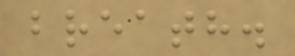breath.
